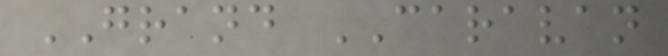GRAND CARAVAN
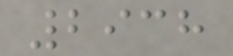2938
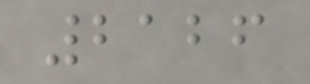2126
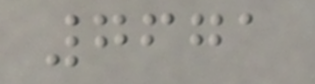7671
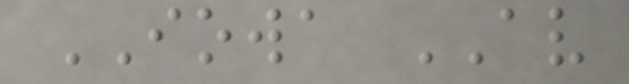IOWA AV
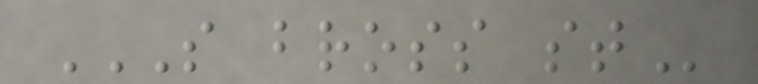S BROSS ST
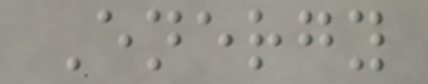Energy
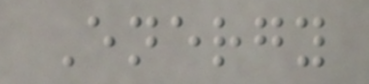Energy
